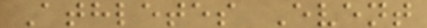Athletes Event
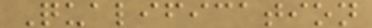Qualification
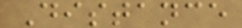Distance
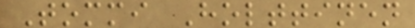Tommi Holttinen
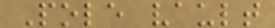Pole vault
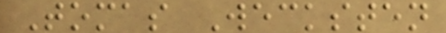Tomas Wecksten
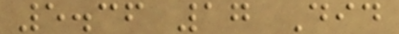5.36 17 Did
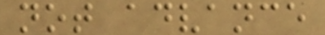not advance
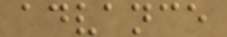advance
